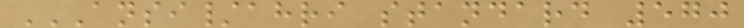ANSI/AHRI STANDARD 570
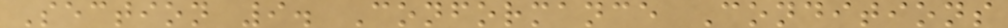Section 9. Conformance Conditions
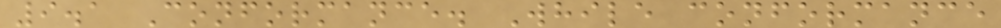9.1 Conformance. While conformance
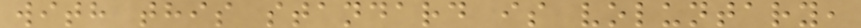with this standard is voluntary,
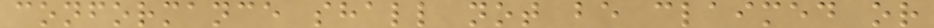conformance shall not be claimed or
